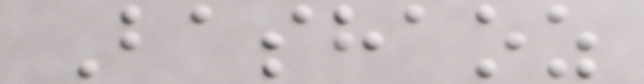Bashaoz
